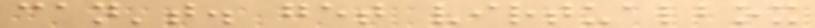can't. get virtualbox
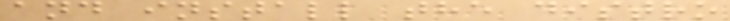and install the distro
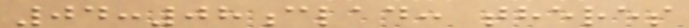04:08clad: theres
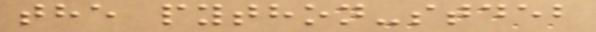the python-stdeb
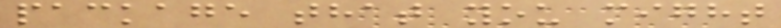package that you might
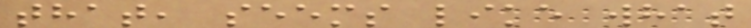that, seems like what
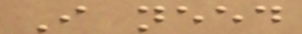I need
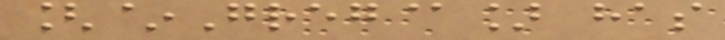[~Greg@] has
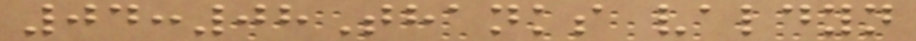04:08Thanks valdyn
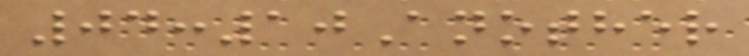04:10Another
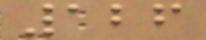126
